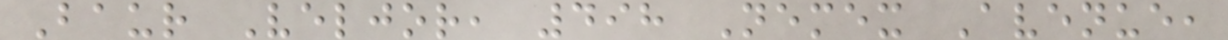Baur Veljor, 498 Nemex Avenue,
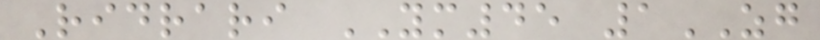Ridrari YM45 1ZG
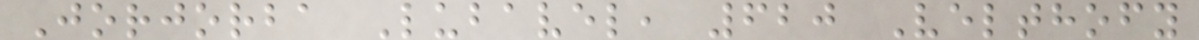Jorjorba Lubavel, 620 Velthofy
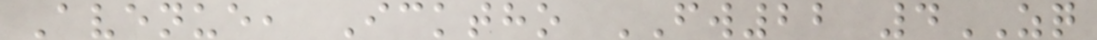Avenue, Icktho FW22 4ZQ
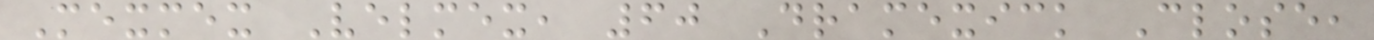Mexmex Velmex, 60 Dramexick Close,
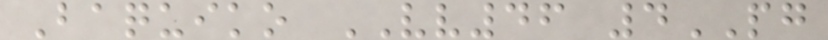Baquiko VV46 4PG
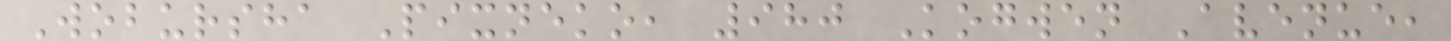Wobursha Pixneko, 980 Kogwen Avenue,
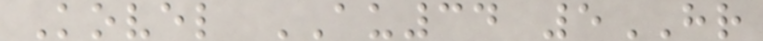Kovel AU34 5HR
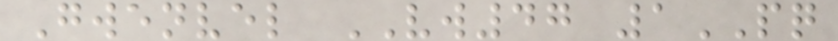Gwenvel VW47 1PQ
